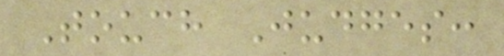Touch Judges:
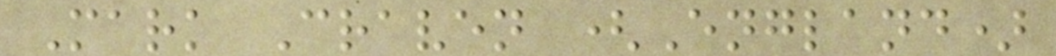Mark Craven (England)
